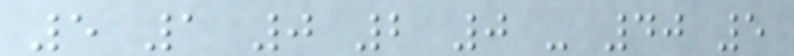5 1 0 2 0 - 40 5
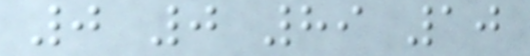0 0 89 10
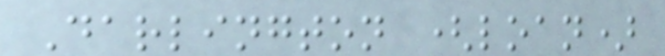Darlington (loan)
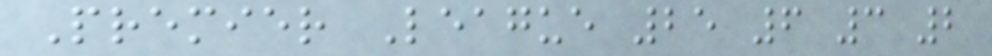Premier League 25 6 3 2
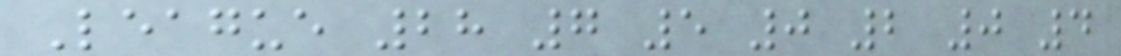League 28 7 5 0 2 0 4
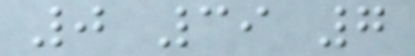0 39 7
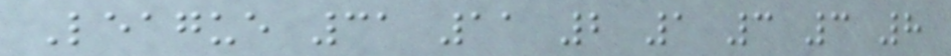League 31 11 2 1 3 3 8
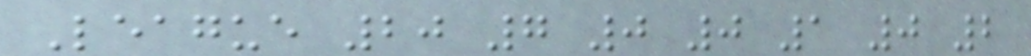League 20 7 0 0 1 0 2
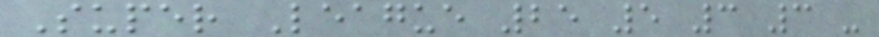Super League 25 5 3 3 -
